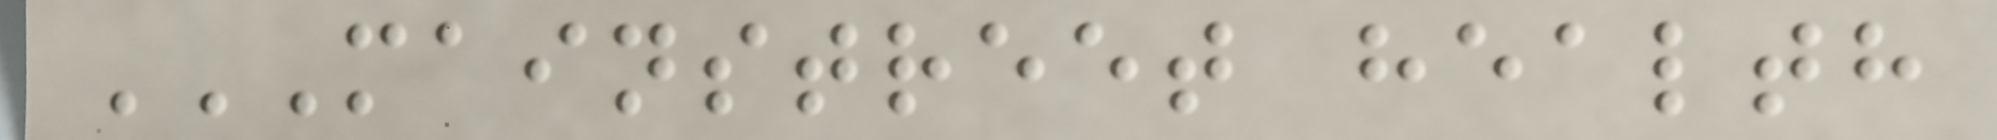MAINSTREET HEALTH
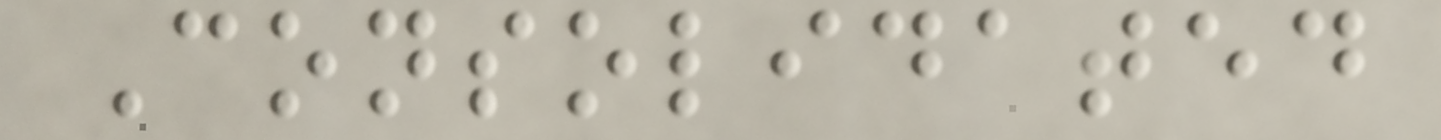Consolidated
